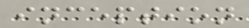inception
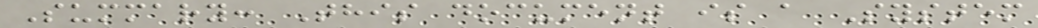Summary: This document is a System
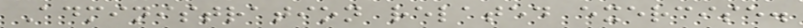Administration related exercise.
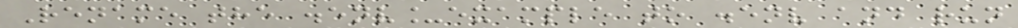Rename the .env_example to .env and run
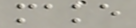make
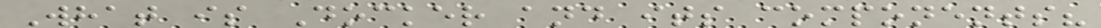What is Docker and its components?
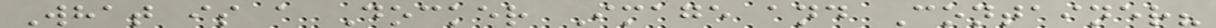What is a Docker Image and Container?
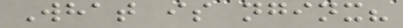What is nginx?
